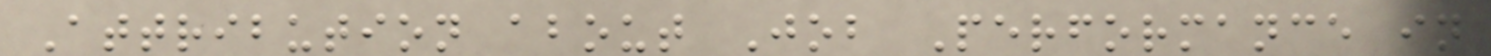Attribution about Job Performance in
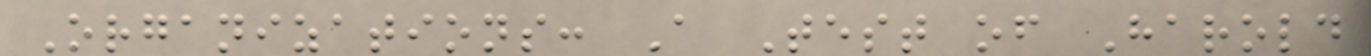Organizations: A Test of Harold
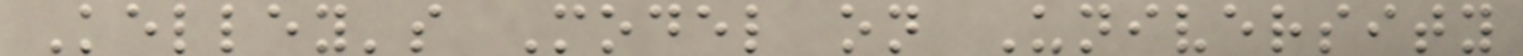Kelley's Model on University
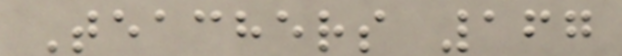Teachers 167
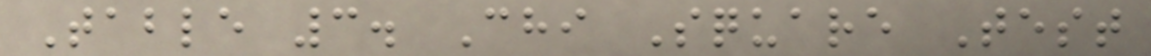Table 3. Chi Square Test
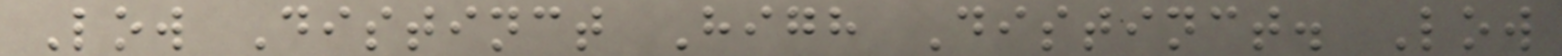Low Distinct High Distinct. Low
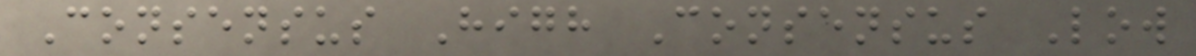Consensus High Consensus Low
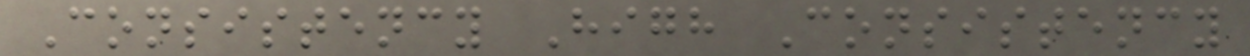Consistency High Consistency
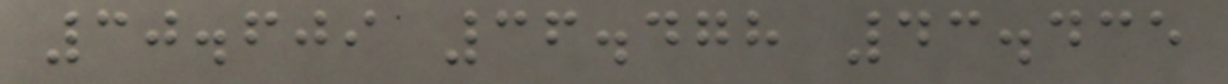30.609 36.478 43.435
